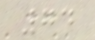74
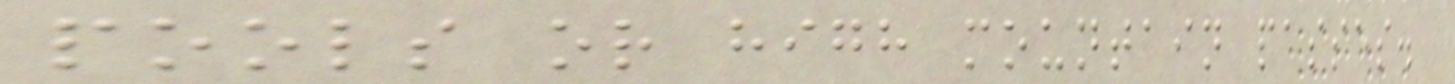pools or high mountain passes.
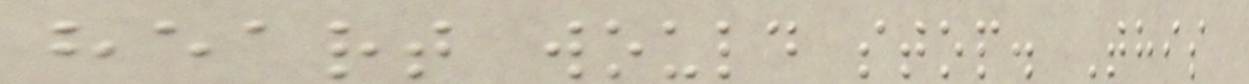heart would stop. This
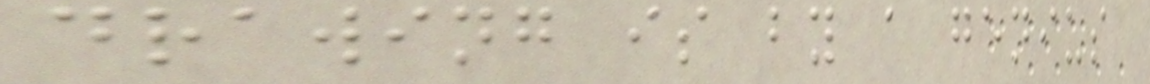drawing is by a genius
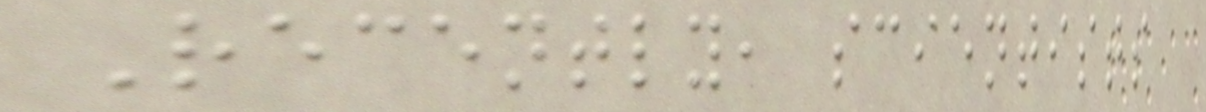Recently, scientists
